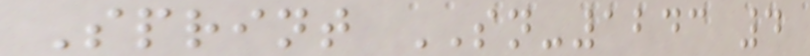Sprint SN-1243 4
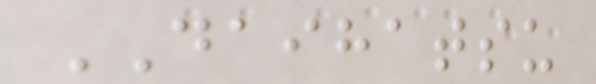DAIHATSU
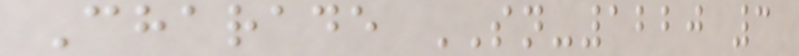Charade SN-1220 3
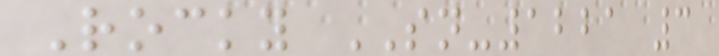Rocky SN-1221 3
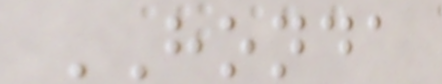HONDA
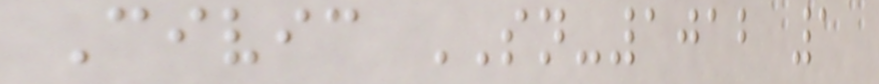Civic SN-1012 1
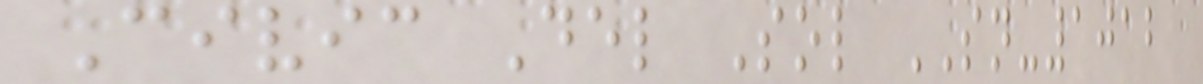Civic Del Sol SN-1012
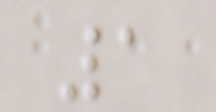1
